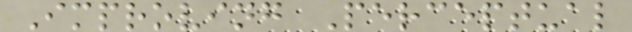Improving Perceptual
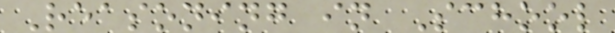Reasoning in School
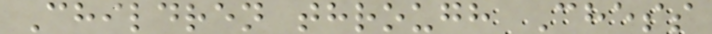Children through Chess
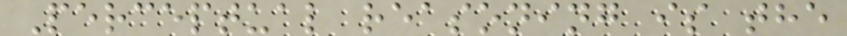Perceptual reasoning is the
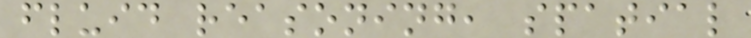fluid reasoning, spatial
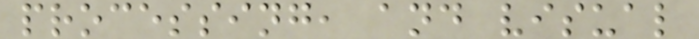processing, and visual
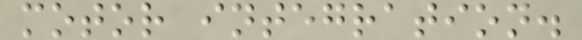motor integration.
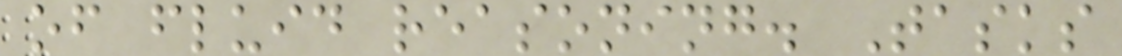of fluid reasoning. Tasks
